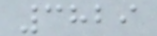3829
